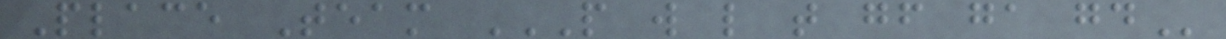Place Team P W L T GF GA GD
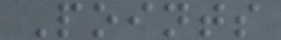Points
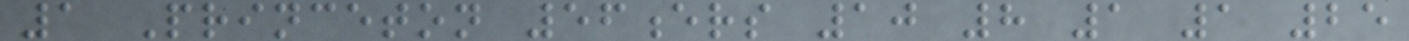1 Princeton 56ers 10 8 1 1 25
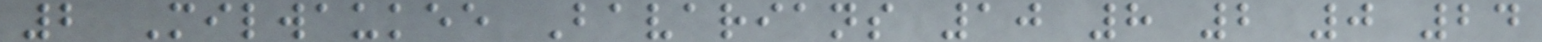2 Milwaukee Bavarians 10 8 2 0 24
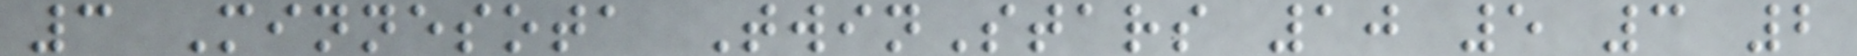3 Minnesota TwinStars 10 5 3 2
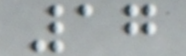17
